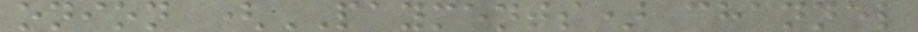onion (PAYMENTS) channel
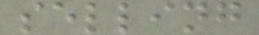selling
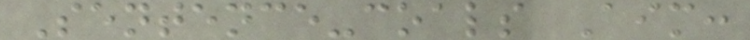Sentence-coals Aim:
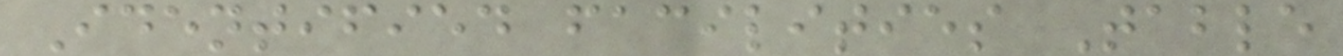Identified facilities Table
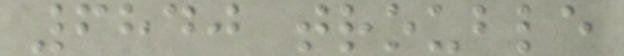6840 trouble
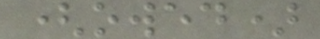(owed)
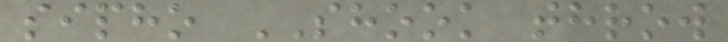sipho SHOOK throw
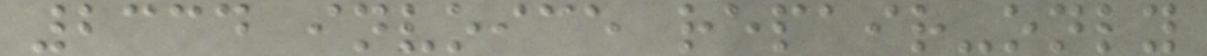2334 invoice repair-only
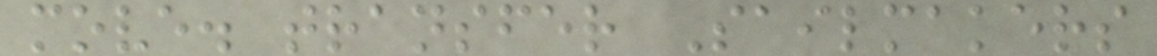move. transfer Sailmakers
